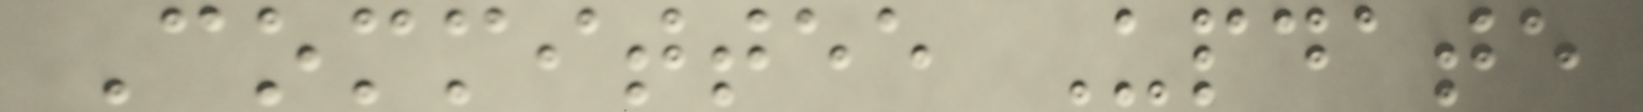Committee Update
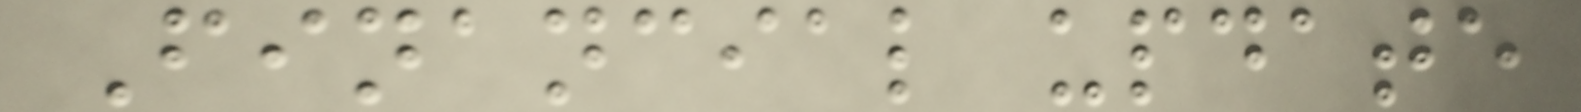Financial update
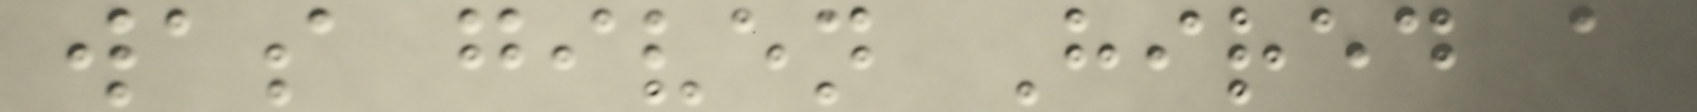was given Hired a
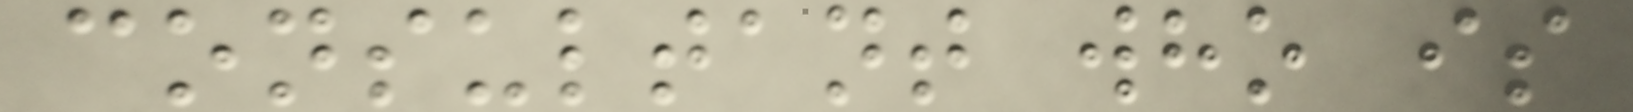consultant who is
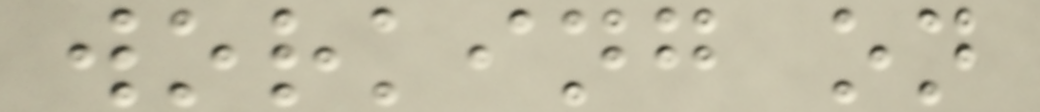working on
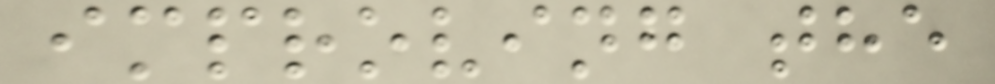improving the
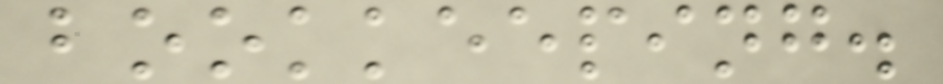bookkeeping.
